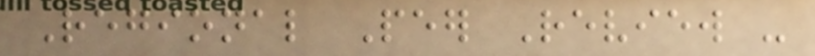Regional Peer Review -
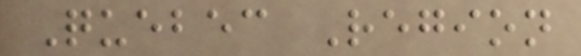Quebec Region
